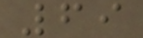69
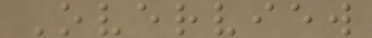Overview
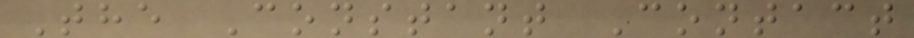The Constant Contact
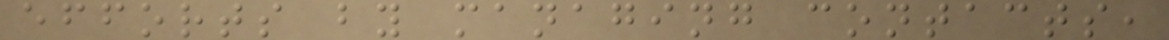efforts by managing contacts,
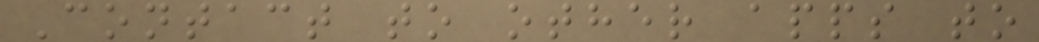Contact to other apps to
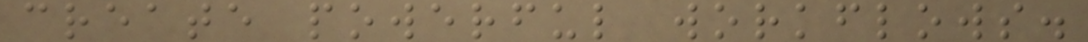create powerful workflows.
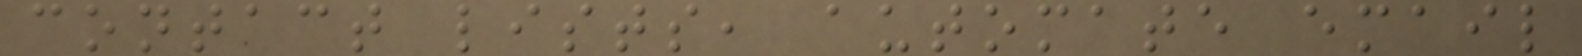contact lists, automate email
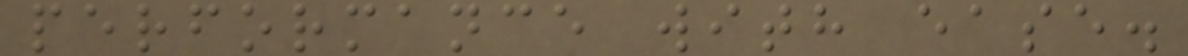performance with ease.
